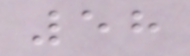58
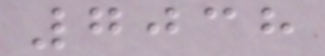7038
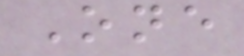One
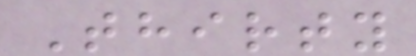Thirty
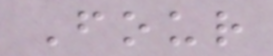Four
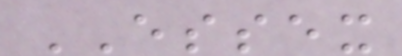ESSEX
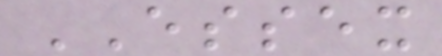ESSEX
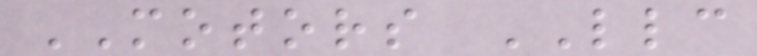MOTORS LLC
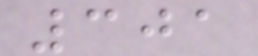301
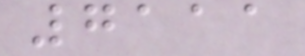7111
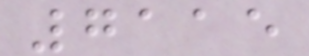7115
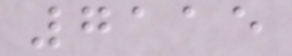7115
